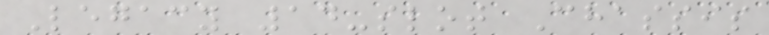Legacy 14-slot Chassis
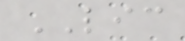LIC
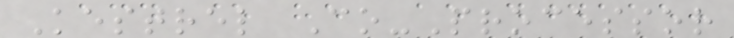Kestrel Co-Processor
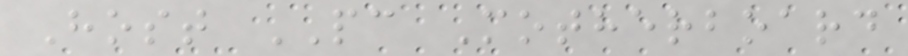Host PC Motherboard
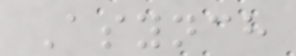Asynch
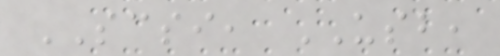SCSI, USB,
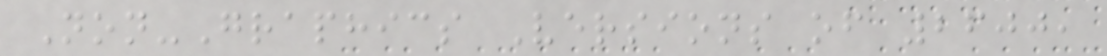Non-Graphics Versions of 2600,
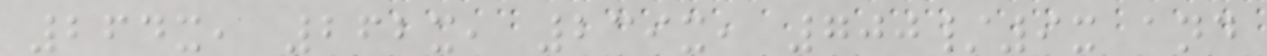264x, 262x, 239x, 700/9x and
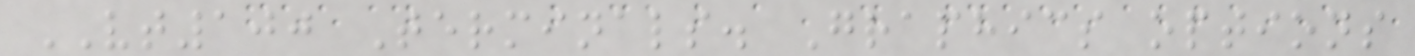VT100 Terminals. Graphics options
